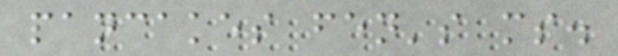pancakes fen's ms.
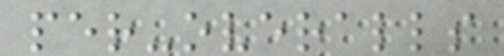per-overalls
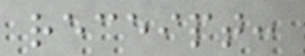receipt:
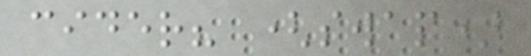cider? (swap)
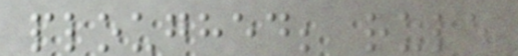ploughed; rule
